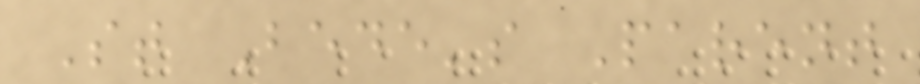St Bede's Parent
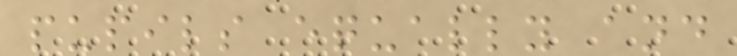pupils equally and
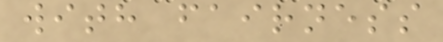with fairness
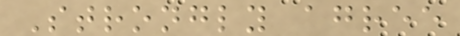Strongly agree
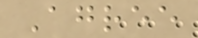Agree
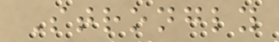Strongly
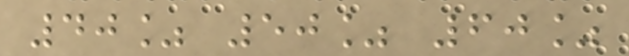40% 50% 60%
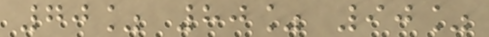70% 80% 90%
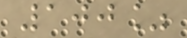100%
